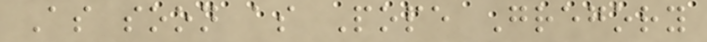As soon as Pope Gregory
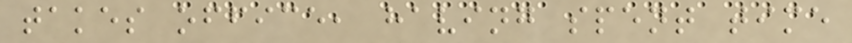takes office, having spent time
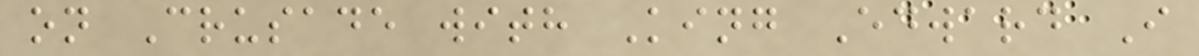on Crusade with King Edward I
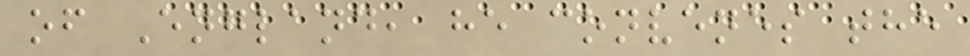of England, he convenes the
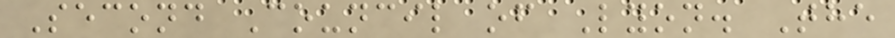Second Council of Lyon. The
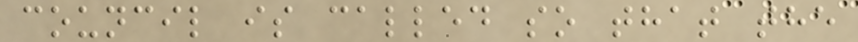council is called so that the
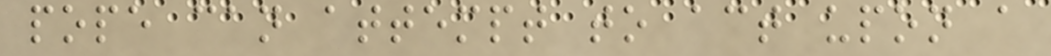pope can attempt to act upon a
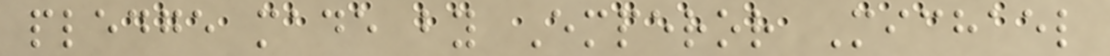pledge made by Emperor Michael
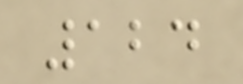124
